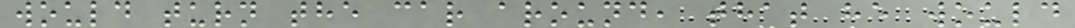would turn the car around, that he would
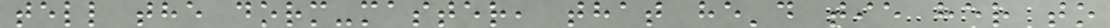tell the dorm-master, that he'd tie her to
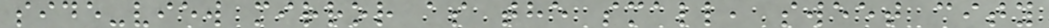side-view mirror as the small, sweet city
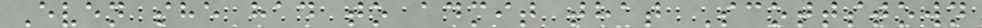Even she had to admit that Scottstown
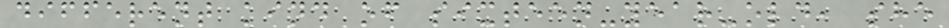different kind of sixteen-year-old, she
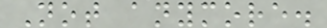Not anymore.
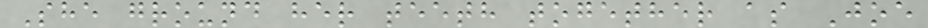She ground her teeth together as Joe
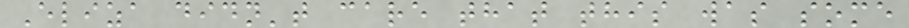Eliza didn't care that this was some
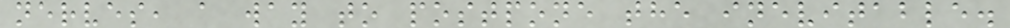nerves, a way to postpone the inevitable.
